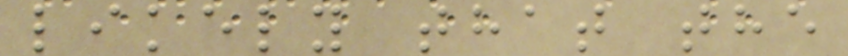likely that the
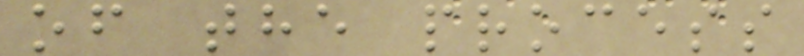of the process
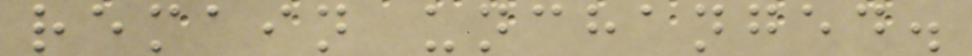remain unchanged.
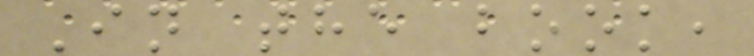In the book,
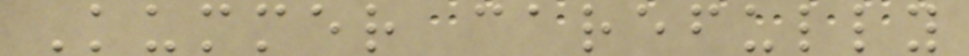Kummer carefully
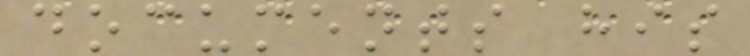documents his
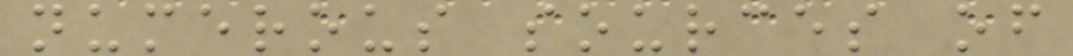numerous sources of
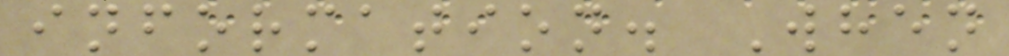information. When
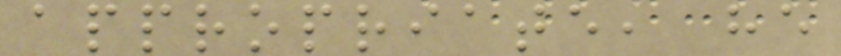appropriate, he
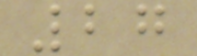27
